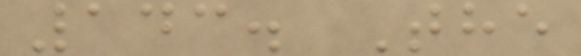143. The
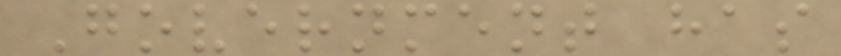Government has
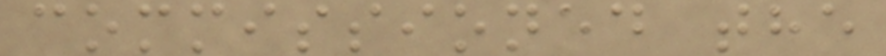commissioned the
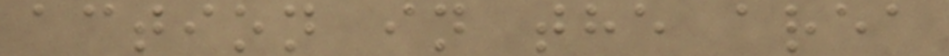action in the area
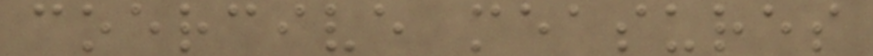coercive measures
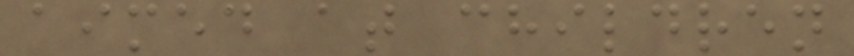aimed at children
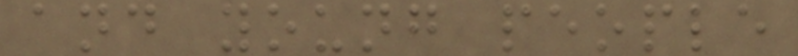and young people
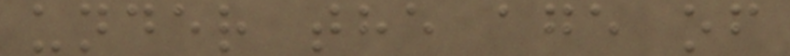under the age of
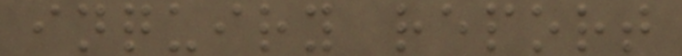inquiry report
